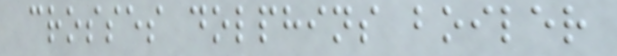crosses dolphins boiler
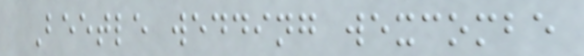Beetle wedding wexcombe
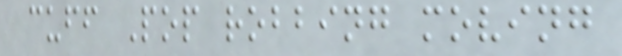cuff Pop robbing moving
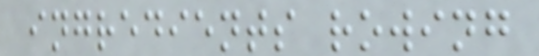ingredients rowing
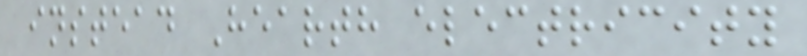instead Hearth electricity
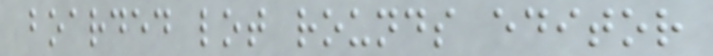boarded lot rounds editor
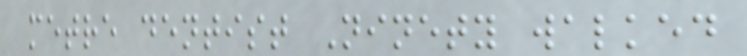metre dentist Ninety walked
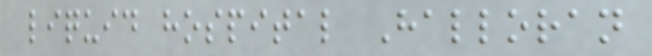liquid hospital Halloran
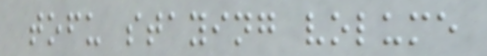tofu staying volume
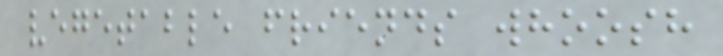vegetable friends whoosh
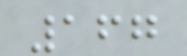167
